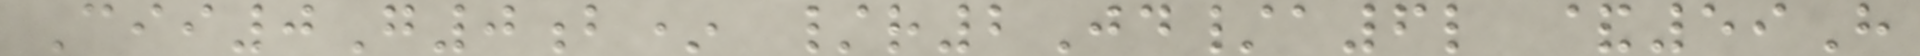Cii0G0b* /r2Jd/a6l &59H
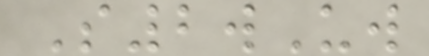S2wUw
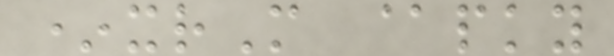*xrM @pky
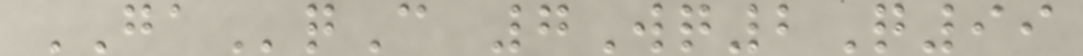GAqC 7Wq2Q99
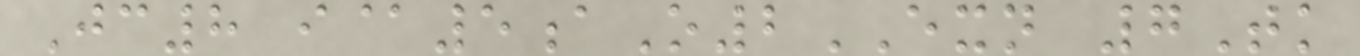Jc8 i@5aO2EXN 7Tk
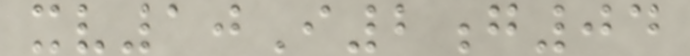xv10I2g04
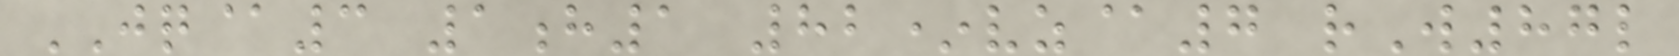JQ@3 1h1 82*vz@7 rW87l
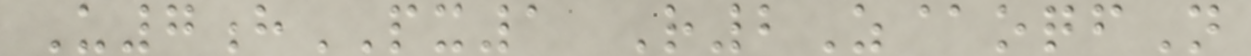U7hPX1 R2Z@oqfN
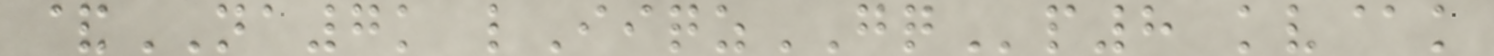&NA7k lIiqzGQp8 kv@k
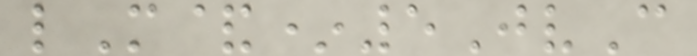lM&*5JvC
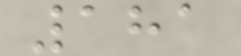181
